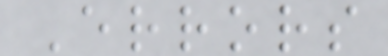Errors
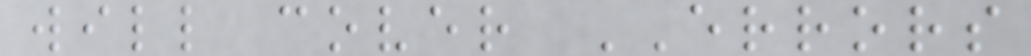will cover ERRORS
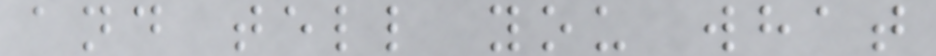and tell you what
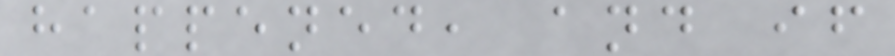happened, and if
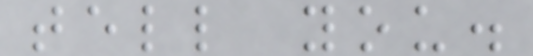tell you.
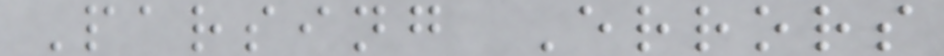Parsing Errors
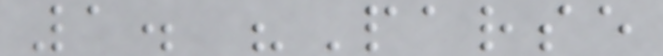1. "Parse
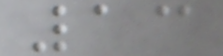13
